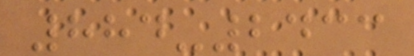884-2433
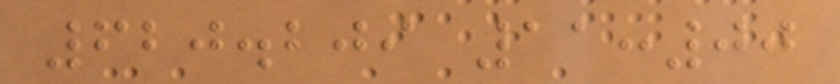620.209 11:00
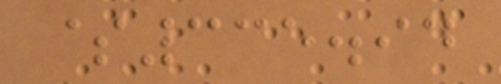$335.94
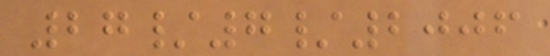27/7/2006
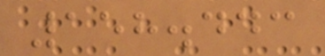158.443
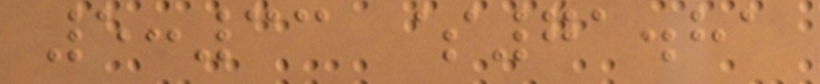5:33 $71.81
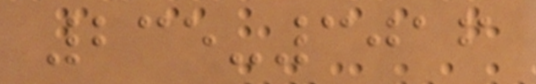235-3016
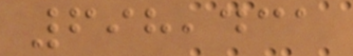698,431
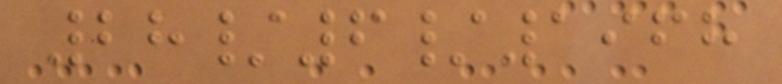28/6/1968
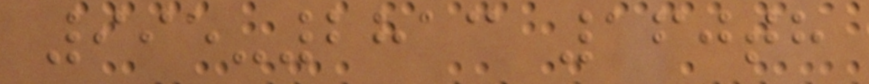995-2813 160th
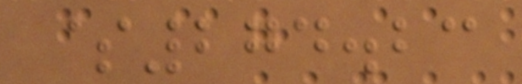$274.23
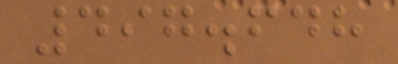497.648
